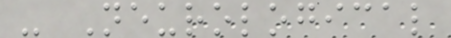- Neurological
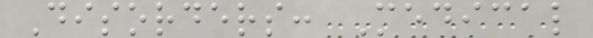Disorders: Medical
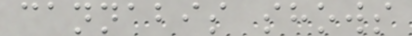cannabis shows
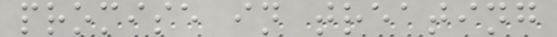promise in treating
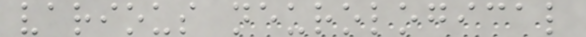various neurological
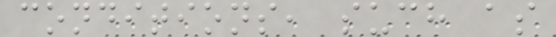conditions, such as
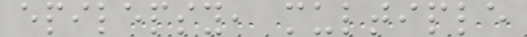epilepsy, multiple
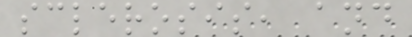sclerosis, and
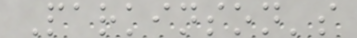Parkinson's
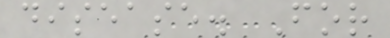disease. For
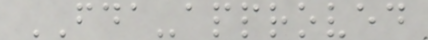FDA-approved
